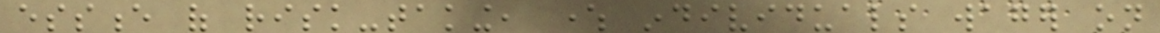essence of risk-taking, where individuals wager on
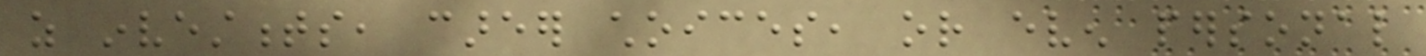as investments, career choices, or even personal
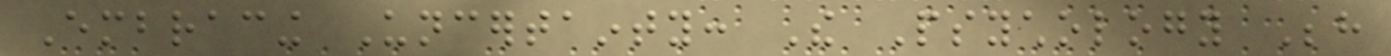Embracing Uncertainty: The Psychology Behind
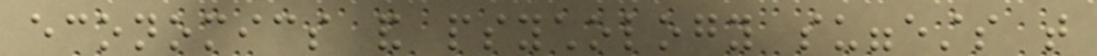economics and psychology suggests that
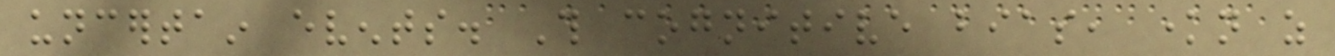uncertain events. This cognitive bias, known as
